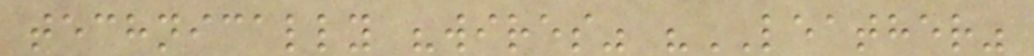technically "wires" "LEATHER"
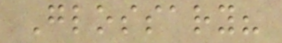Glossary?
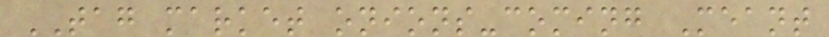TAG market onions-coming Meant
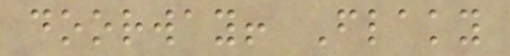doorway! Flaky
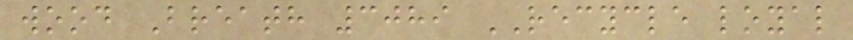wood Breath 3089 RECYCLE loyal
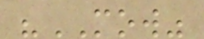"MOW"
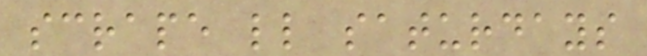scrape ll saturdays
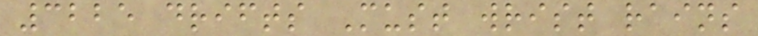3225 drifts Must wrist rains
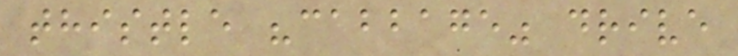thistle "cabbage" drive
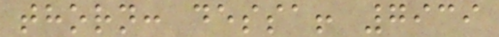thorn: dessa! 7939
